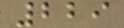229
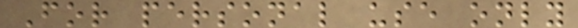For personal use only
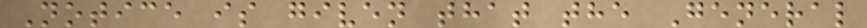Notice is given that the General
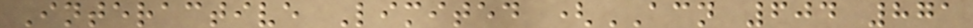Interactive Limited (ACN 604 871
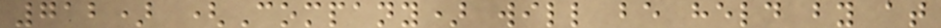712) (Company) will be held by at
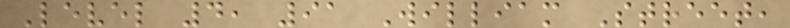Level 4, 91 William Street,
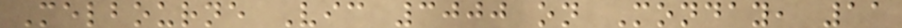Melbourne Vic 3000 on Monday, 11
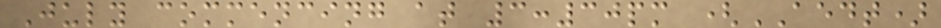July commencing at 3:30pm (AEDT)
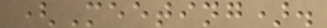(Meeting).
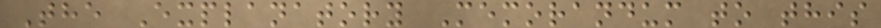The Explanatory Memorandum to this
